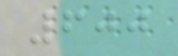600
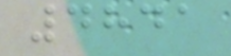4841
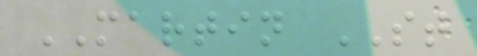MARTIN ST
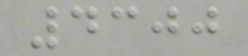4300
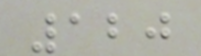120
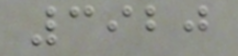3920
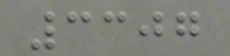3307
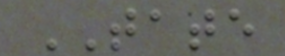TATE
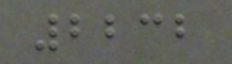2232
